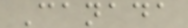Canada
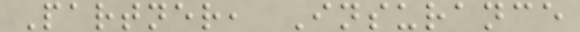Partner, Insurance
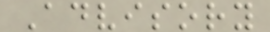Advisory
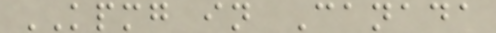KPMG in Canada
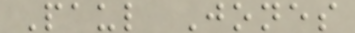Paul Jones
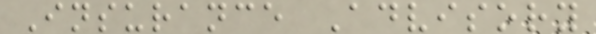Insurance Advisory
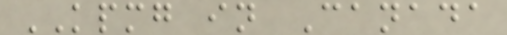KPMG in Canada
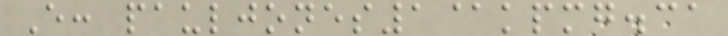E: pauljones1@kpmg.ca
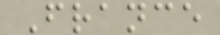France
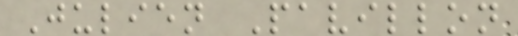Julien Pavillon
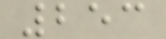253
